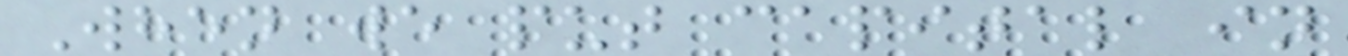When we put capital in
